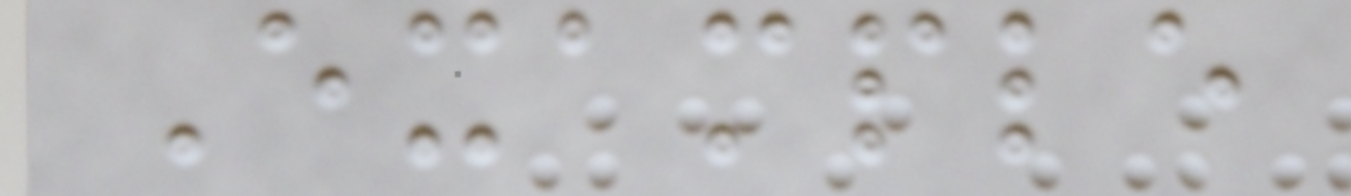Example
